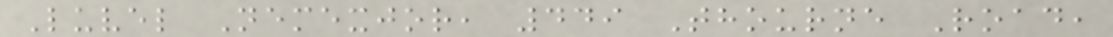Luvel Nemexjor, 449 Thourne Road,
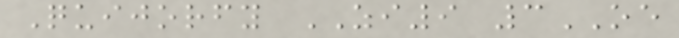Quijorfy ZI9 3OE
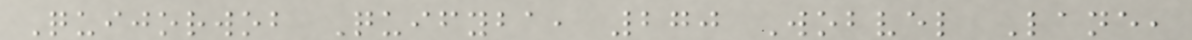Quijorwob Quifyba, 270 Wobvel Lane,
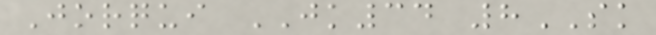Jorqui JK34 8SK
